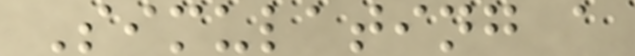Simulating a
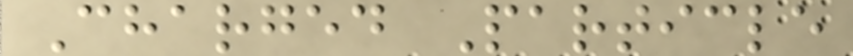Charged Particle
